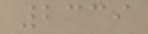2339
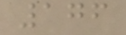176
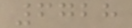6728
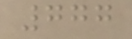777
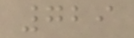729
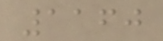1160
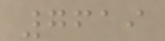7619
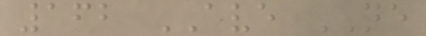162 AVE NE
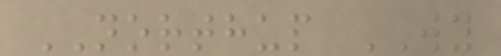NORTHUP WY
